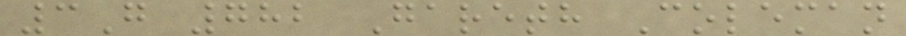3G 782 Gareth Coleman
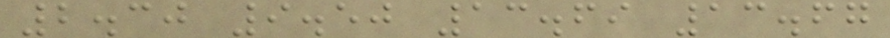2.30 9.50 13.69 13.67
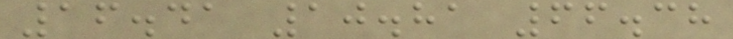16.41 10.81 66.38
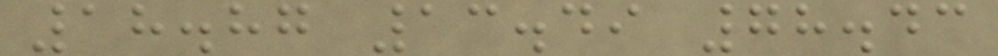18.87 13.49 78.43
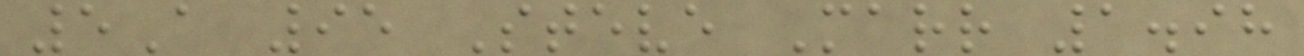5A 95 Steve Marr 1.98
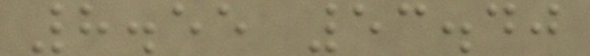8.55 53.40
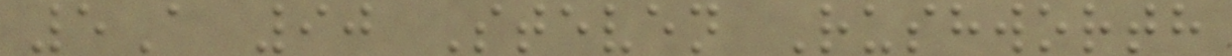5A 90 Steven Rushworth
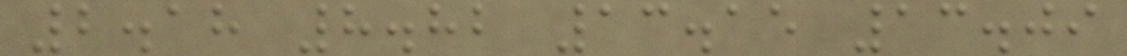2.18 8.82 13.15 13.09
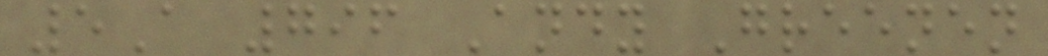5A 796 Andy Greenen
